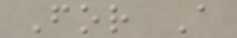For A
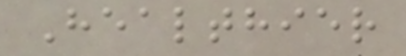Healthier
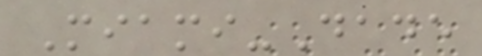Miami-Dade
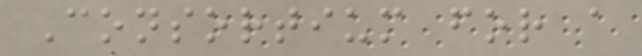Consortium for a
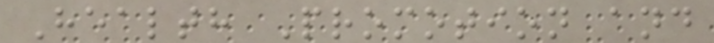Health Promotion and
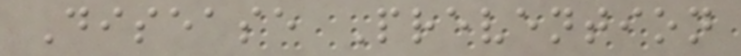Disease Prevention
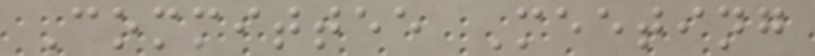Committee Meeting
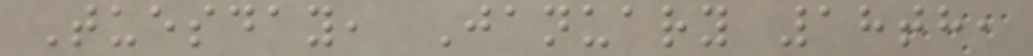Tuesday, January 18th,
